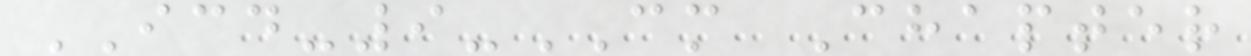ICD-9-CM Chapter
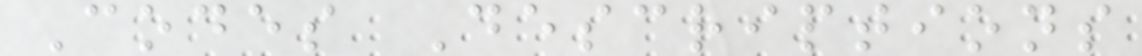Codes Descriptions
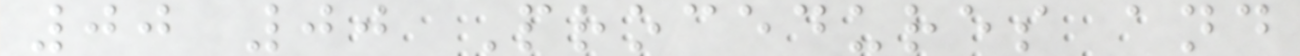00 00 Procedures and
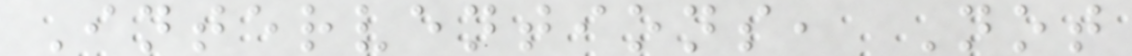Interventions, Not
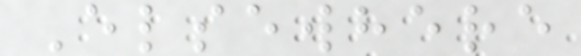Elsewhere
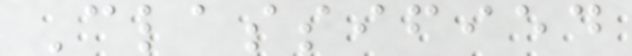Classified
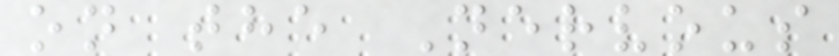on the Nervous
